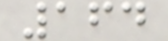164
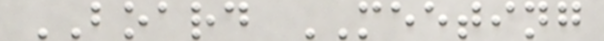BOARD MEETING
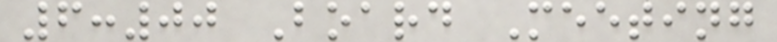6:00 Board Meeting
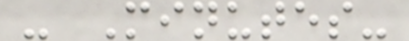- Minutes-
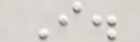I.
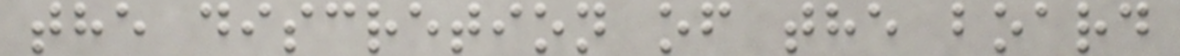the discretion of the board
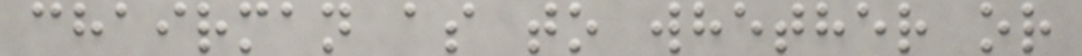chairman as to whether or
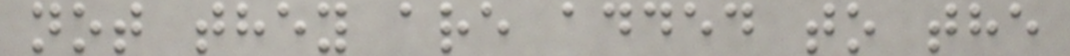not they are added to the
